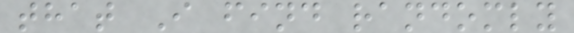that I find randomly
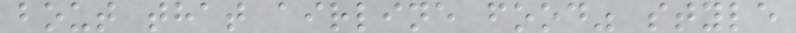bout that airline food" style
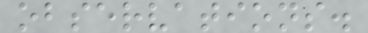observations.
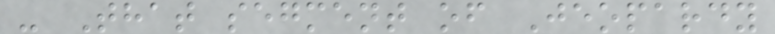- That segment of Jeopardy
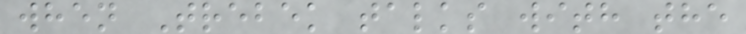when Trebek talks with the
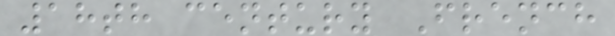18th century French
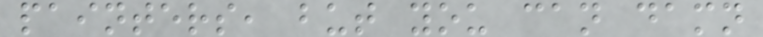painters, but you can damn
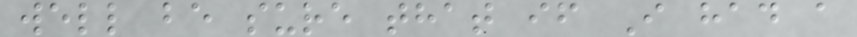well be sure that if I had a
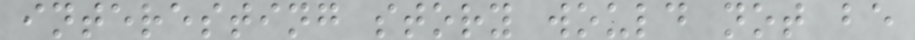interesting story would not be
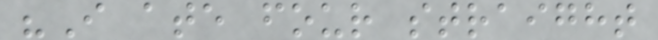"I ate four straight
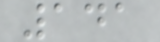141
